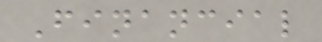Financial
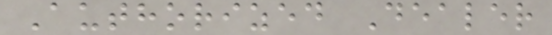Authorized Dealer
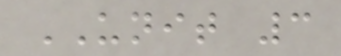UNIT 3
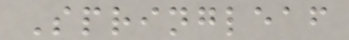Springleaf
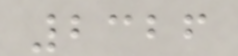2326
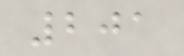201
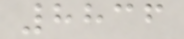8836
